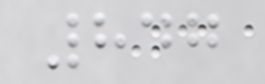847
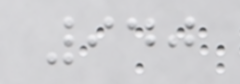940
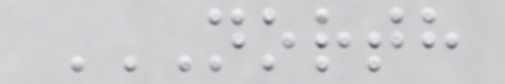NORTH
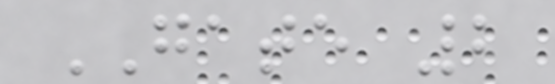GATE 2
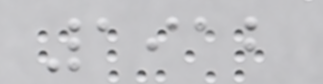1912
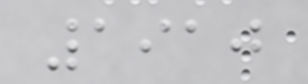1910
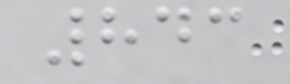843
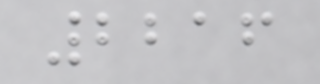2216
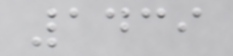1439
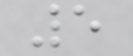5
